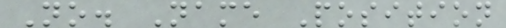No. Name Position
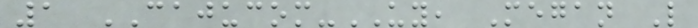1 CAJUCOM-UY, Megan L
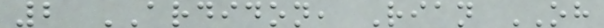2 ARDIDON, Rian OH
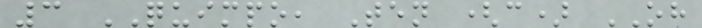3 QUIMPO, Ten (c) OH
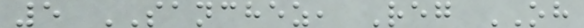5 SANCHEZ, Reg OH
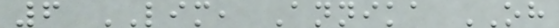6 LIM, Annika OH
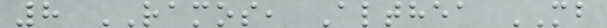8 RAMOS, Althea MB
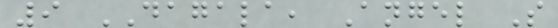9 DAGALA, Angel S
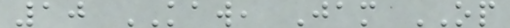10 KAW, Jam OP
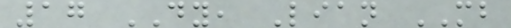17 DY, Lian MB
